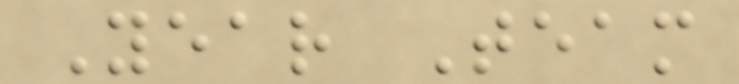Year Team
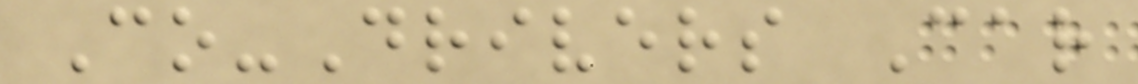Co-Drivers Car
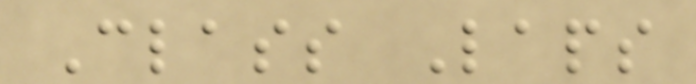Class Laps
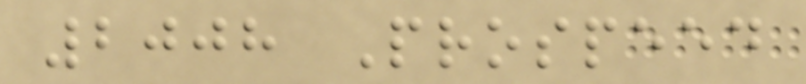2008 Prospeed
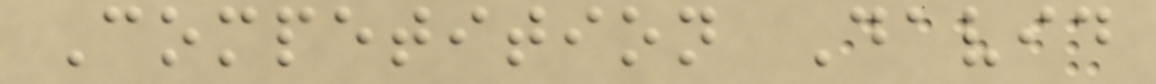Competition David
